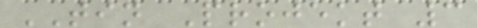TIN Projekt 3
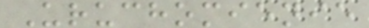Uruchomienie
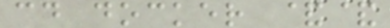cd docker &&
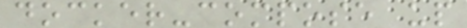docker-compose up
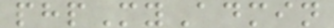phpMyAdmin
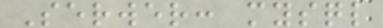Serwer: mysql
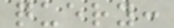query:
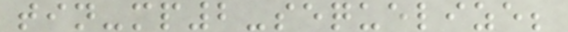tin-mp2-sequelize;
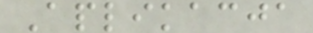Aplikacja
